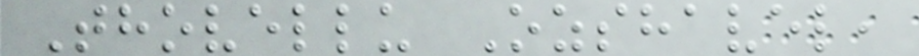Thovellu Ozshavel,
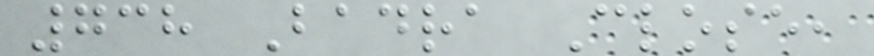738 Badra Close,
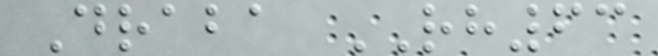Draba RH63
